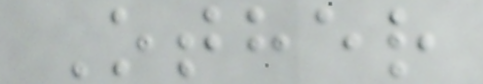Other
